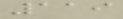119
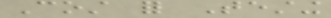Cost for Testing
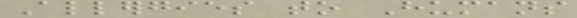Allergies to Humans
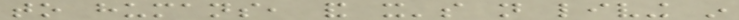to humans, and it's not living in
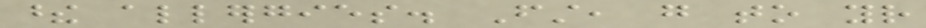these allergies. First, go to your
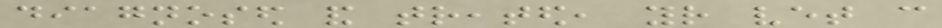diagnosed and treated, your vet can
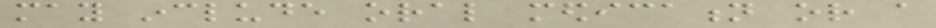may include oral medication or a
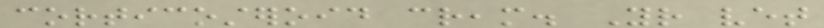corticosteroid cream. Your vet
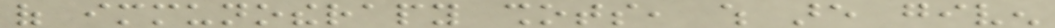of immunotherapy shots, which are given
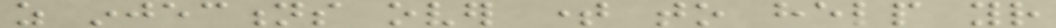as injections over time to help your
